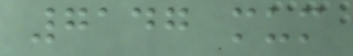7147 mum
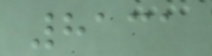8131
